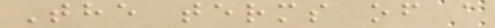The terms of a
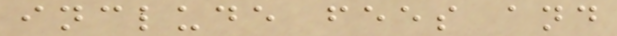include fees and
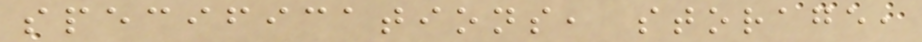specifications, storage,
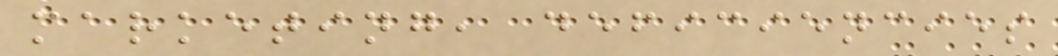marketing, deficiencies
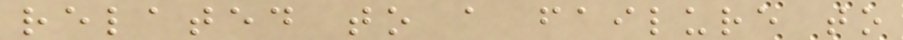related to a failure to
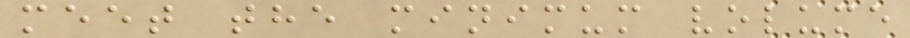meet the minimum volume
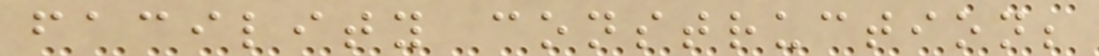facility construction;
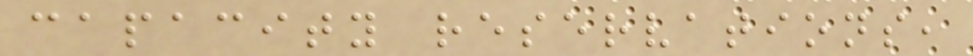capacity reservations,
